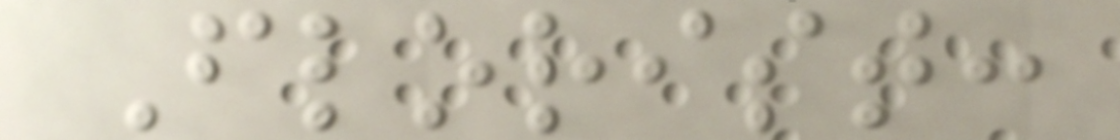Florist:
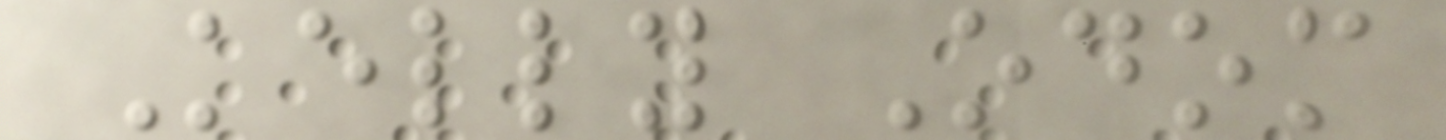Kelly Odom
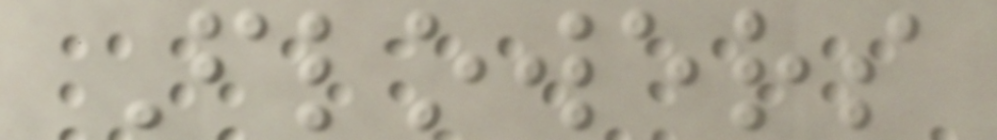Flowers
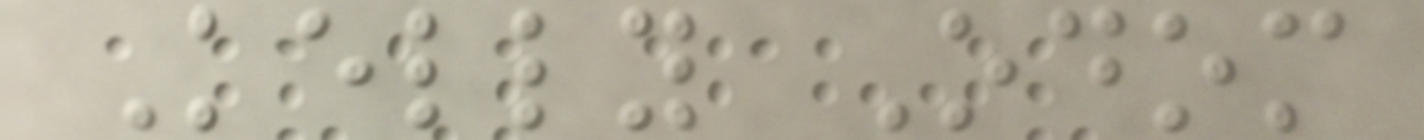Kelly Odom
